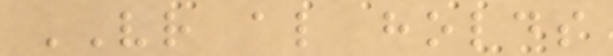VR also holds
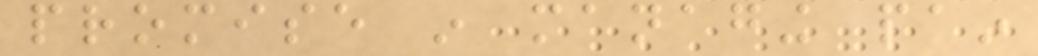promise in managing pain
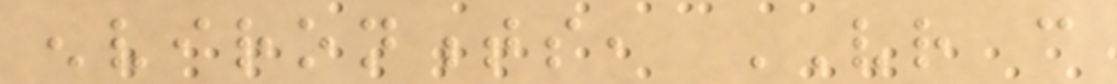environments, VR can
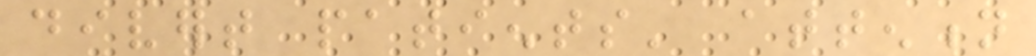divert patients' attention
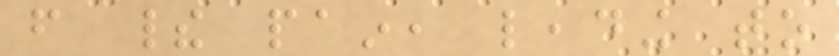from their pain, leading to
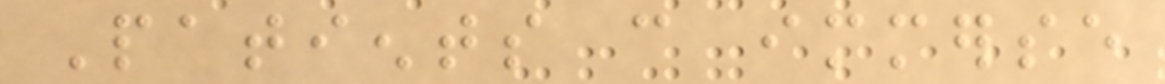Patients can immerse
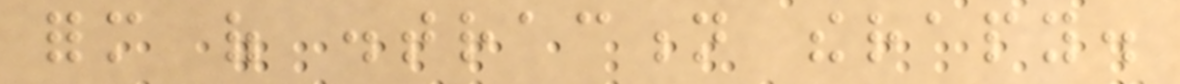form of distraction therapy.
